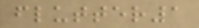flutter1
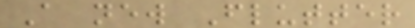A new Flutter
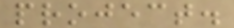project.
